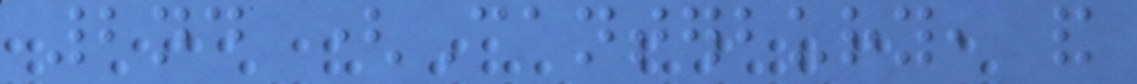2nd (Canterbury, and
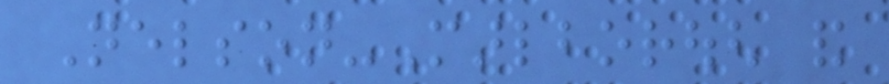Nelson-Marlborough and
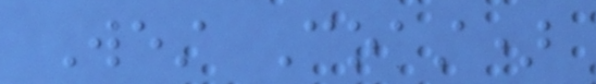West Coast)
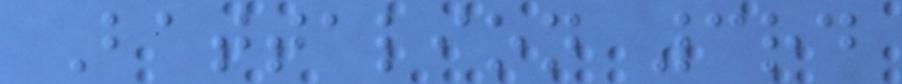Battalion 3rd
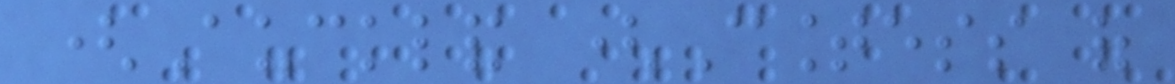(Auckland (Countess of
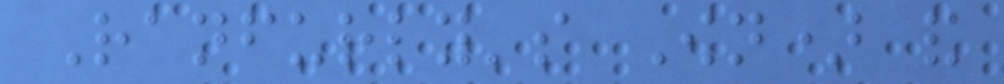Ranfurly's Own) and
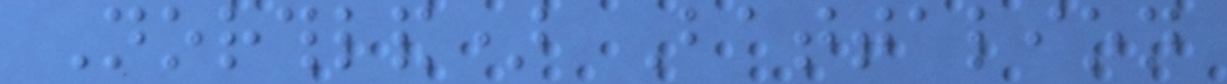Northland) Battalion
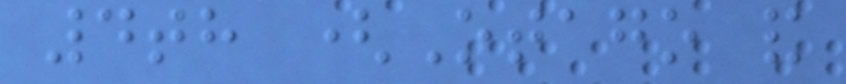4th (Otago and
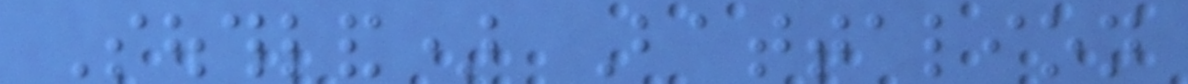Southland) Battalion
